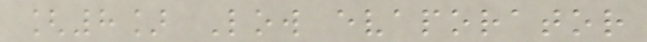[8] Low evaporator
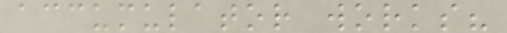accumulator works?
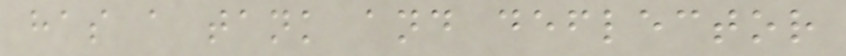has a tank and deflector
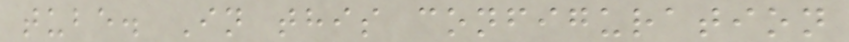tube. In this configuration
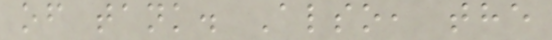of tank. Also, the
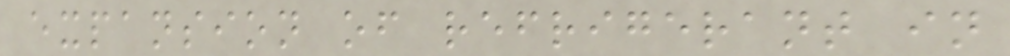expansion of refrigerant in
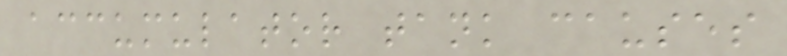accumulator tank causes
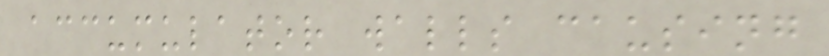accumulator walls causing
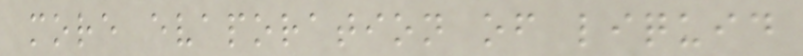more evaporation of liquid
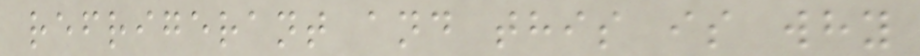refrigerant and this is why
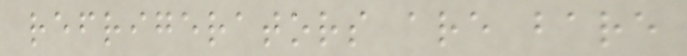refrigerators are bare
